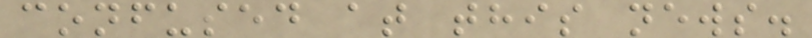confused at this news.
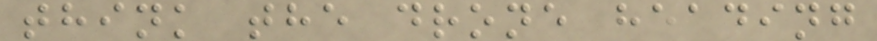think the drone heading
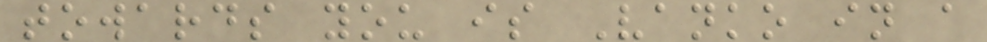towards you is Vanko in a
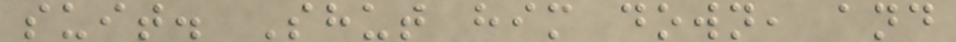suit. Shut him down, and
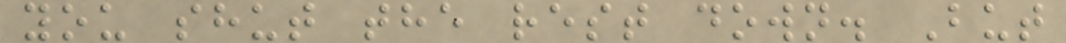you shut the rest down. But
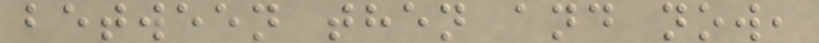between then and now,
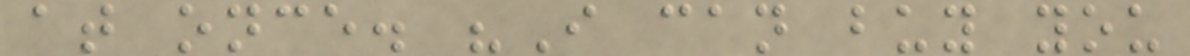at once. "I can buy you
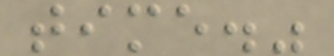time."
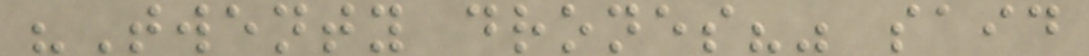"Twenty drones?" said
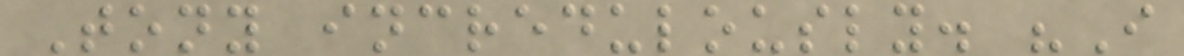Tony incredulously. "I
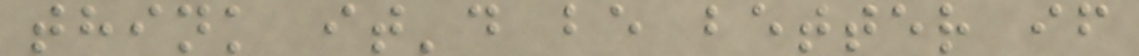think it'd be better if
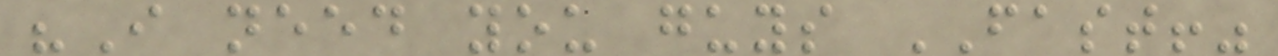"I need you guys FAST!"
